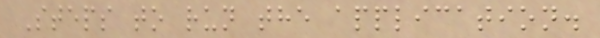Steps to run the application.
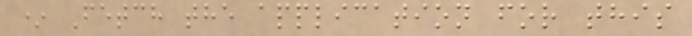* Fetch the application for this
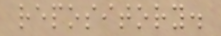repository.
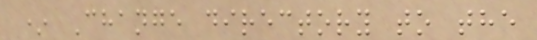* Change directory to the
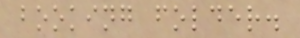booking folder.
